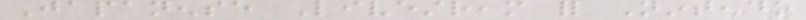Japanense Livestream for Nintendo
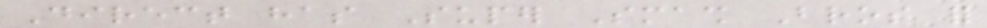Direct has Super Smash Bros for
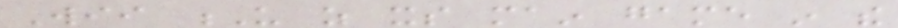Wii U as its main game in the
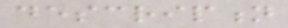description
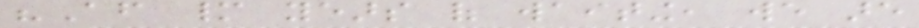"After many years of waiting, we are
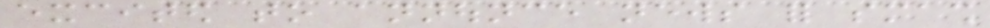excited to announce news for smash
